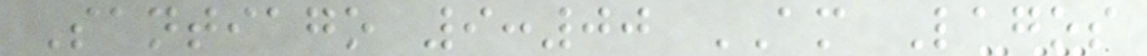Santiago 9:00 AM Lagos
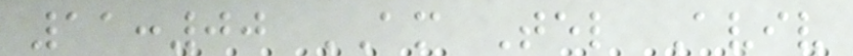11:00 AM Tel Aviv
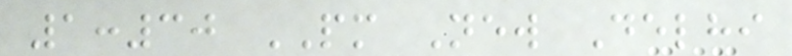1:30 PM New Delhi
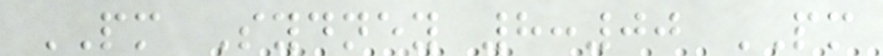PM Sydney 8:00 PM
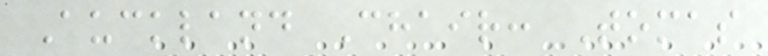Auckland Chair: Tomas
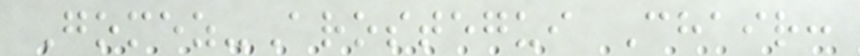Gomez-Arostegui Chair:
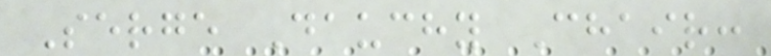Serge Dauchy Chair:
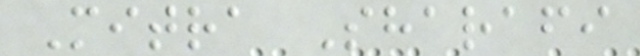Mitra Sharafi
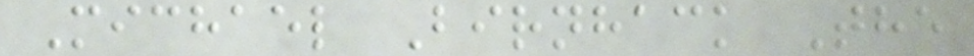Michael Birnhack The
